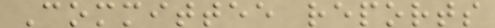Committee reports
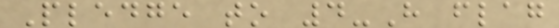Pledge to 4-H flag
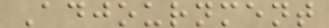Adjournment
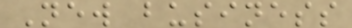New business
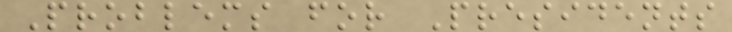Problems for Presidents
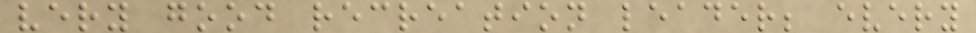very good recreation leader; every
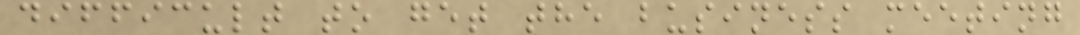difficult to get the business meeting
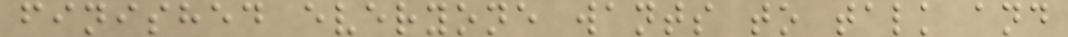finished everyone wants to talk and
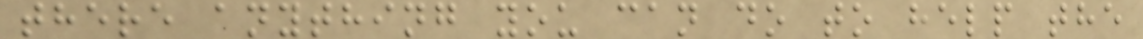there anything you can do to help the
